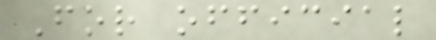For official
